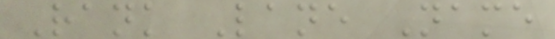Rank Lane Name
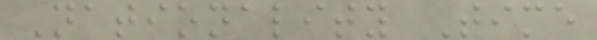Nationality Time
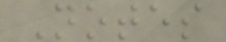Notes
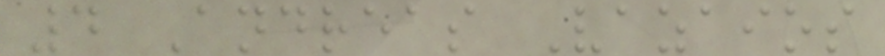4 Andreas Vazaios
